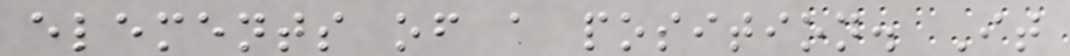elements of a position. It
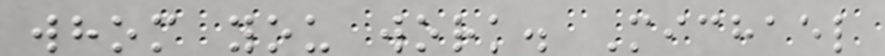whom you work. Michael
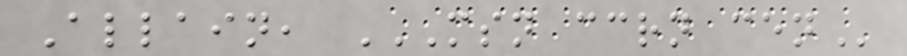Allain, MSN CCRN CEN
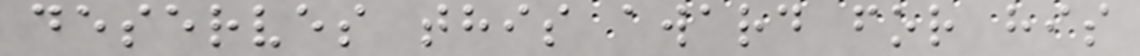deserves this award for his
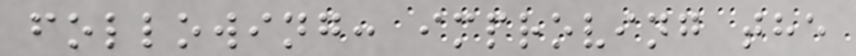following: improving the
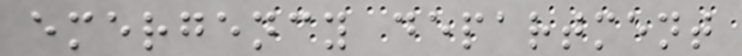emergency department
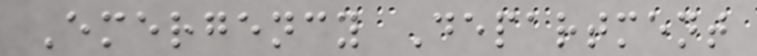Emergency Department
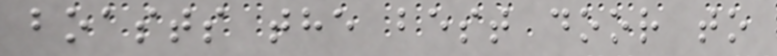boasts the best door to
